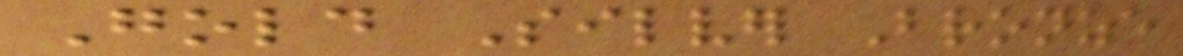Gold Silver Bronze
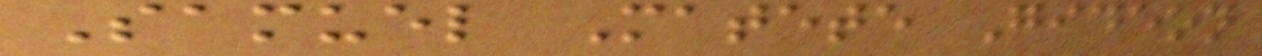Samuel Matete Gideon
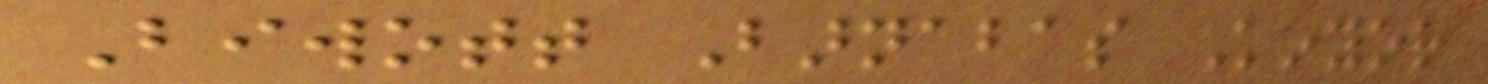Biwott Barnabas Kinyor
